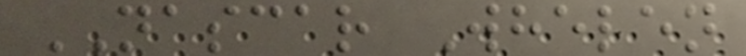NASCAR Whelen
